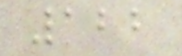122
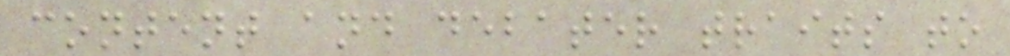content and debater traits to
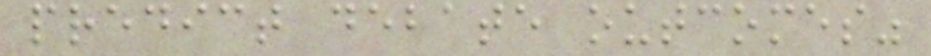predict debate outcomes"
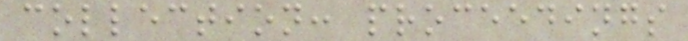collection: proceedings
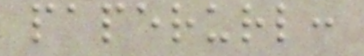paperurl:
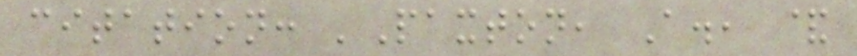citation: 'Paxton, A., &
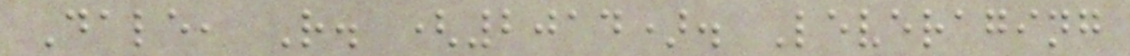Dale, R. (2014). Leveraging
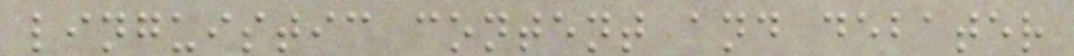linguistic content and debater
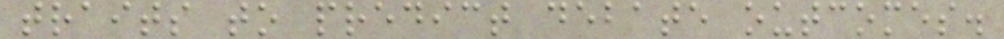traits to predict debate outcomes.
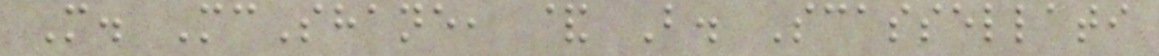M. McShane, & B. Scassellati
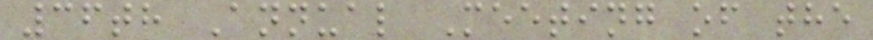36th Annual Meeting of the
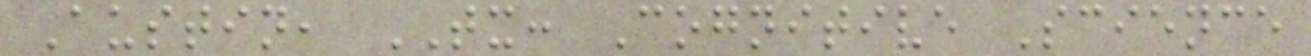Austin, TX: Cognitive Science
